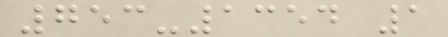753-1354 1
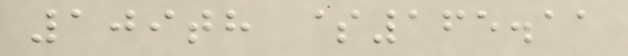109th $165.11
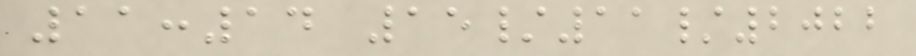11:14 15/11/2022
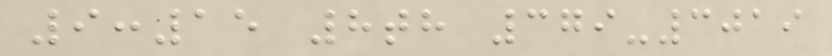9:15 8th 379-3019
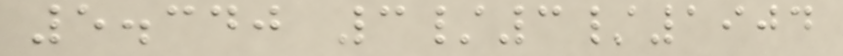5.340 3/3/1904
